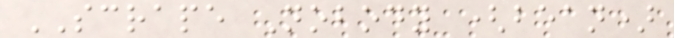SCRAPE Nobody (bean)
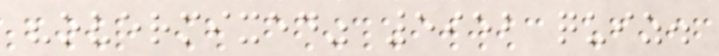"overmixed" 5952 quiz.
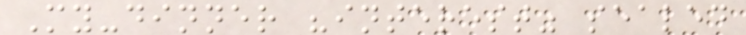My-dinner "interest" sealed
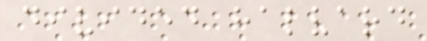divided halvard
